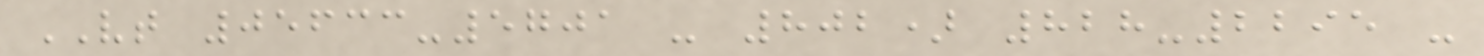VT 05633-5701 - 802) 828-2295 -
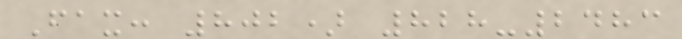Fax: 802) 828-2483
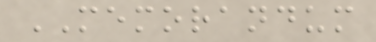MEMORANDUM
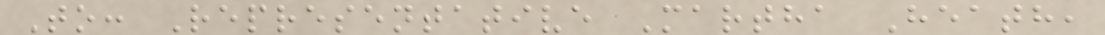To: Representative Martha Heath,
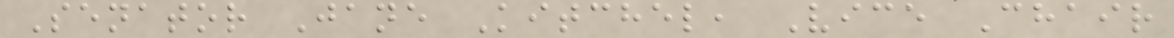Senator Jane Kitchel, Vice Chair
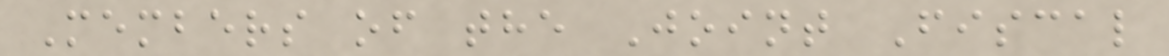Members of the Joint Fiscal
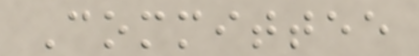Committee
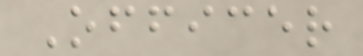Officer
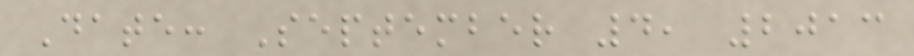Date: September 4, 2013
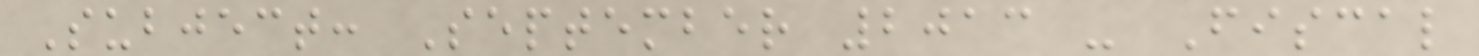Subject: September 2013 - Fiscal
